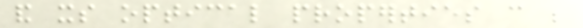and its optical properties can be
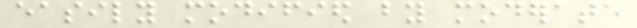easily modified by moderate
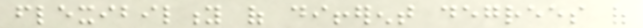flexibility of different degrees of
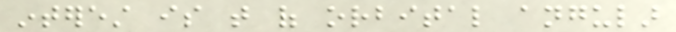interest is that of orbital angular
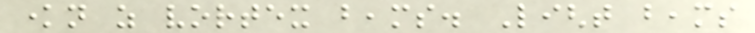known as vortex beams. Light beams
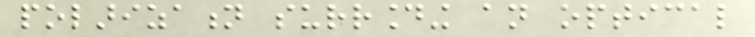polarization surrounding an optical
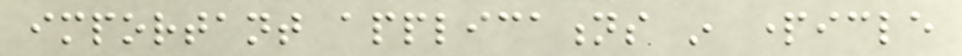important applications in particle
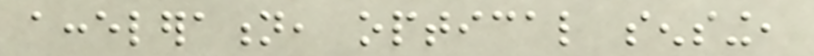acceleration, optical sensing,
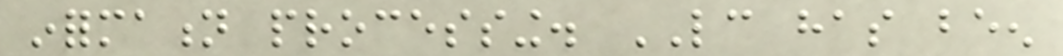information processing. LC has been
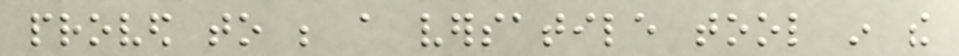proved to be a versatile tool in the
